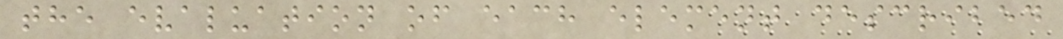the evaluation of each element described
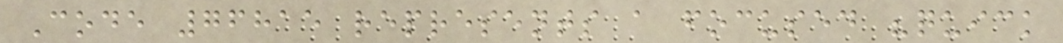Code 76815 represents a focused "quick
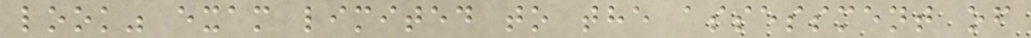look" exam limited to the assessment of
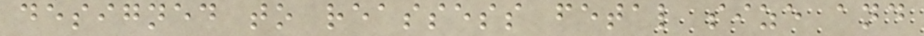designed to reassess fetal size and
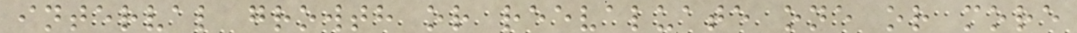interval growth or reevaluate one or more
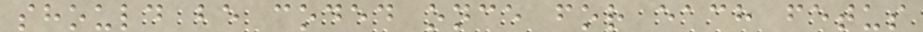should be coded once for each fetus
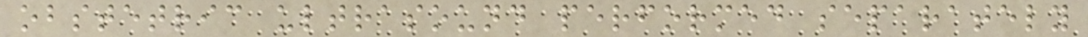obstetric ultrasound performed separately
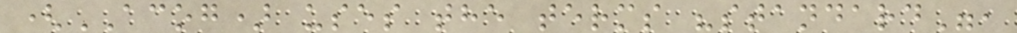(ACOG) uses the terms "standard",
